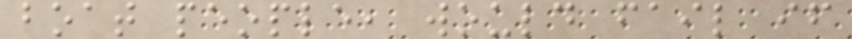boat people, would fail if
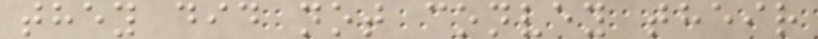they did not convey their
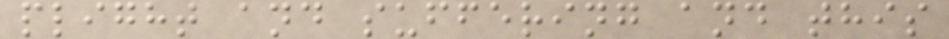plight and suffering and this
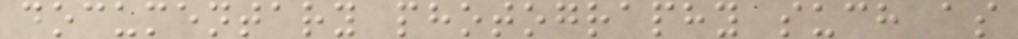documentary photography such as
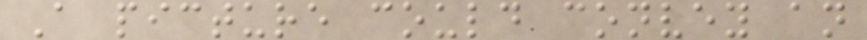A picture could convey an
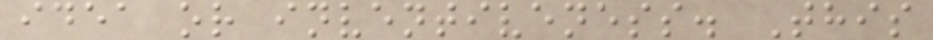idea or inventiveness. This
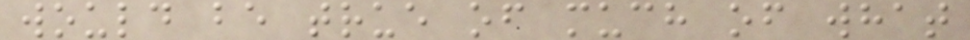would be true of much of what
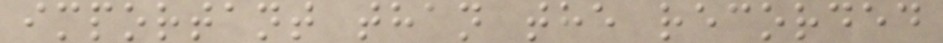important than the recorded
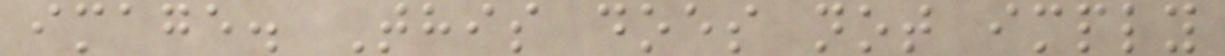image. This does not imply
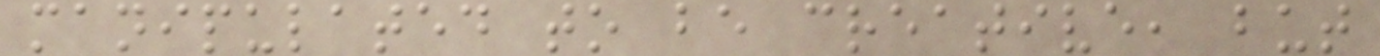manipulated to be creative, but
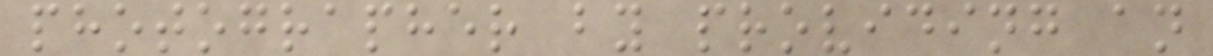photographer by providing an
